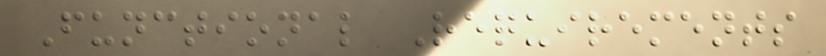Functional Requirements
